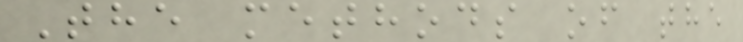The methods of the
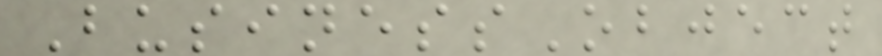BusinessObject
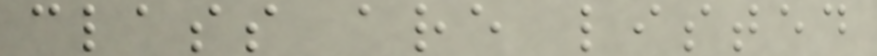class are listed
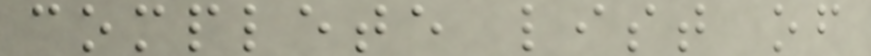complete list of
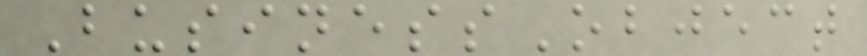BusinessObject
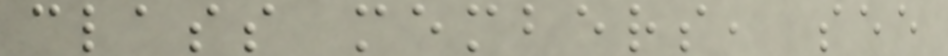class members, see
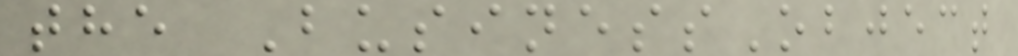the BusinessObject
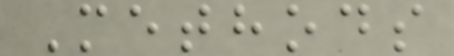Methods
